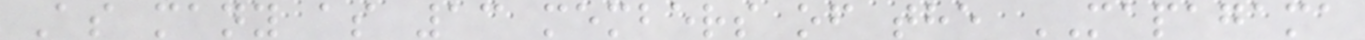As many as 13 members of the MAPAGAMA
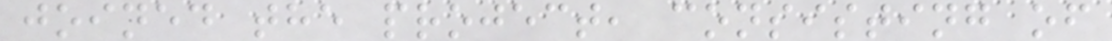joined the project, consisting of
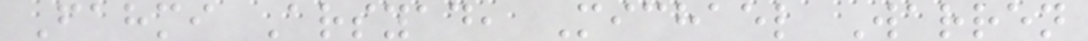Fahmi Arsyad, Michael Warren
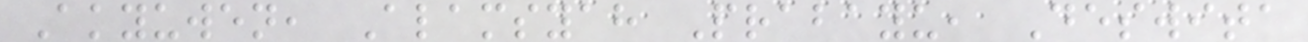Akyuwen, Alamsyah Prabayu, Deswita
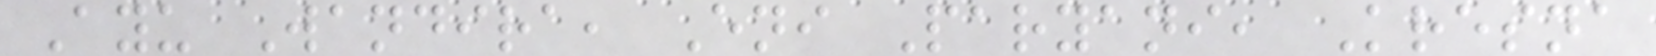Ayu Wandira, Eni Paryani, Kresna
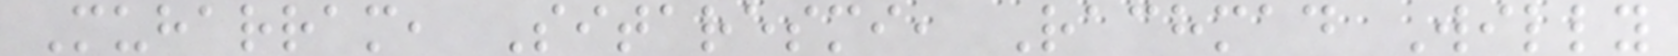Muharram, Sitaresmi, Rachmad Willy
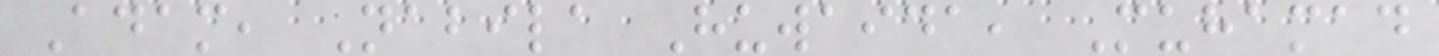Adam, Nabila Huwaida, Muhamad
